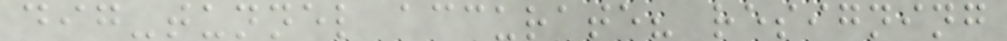dig-tunnel accurate? resigning
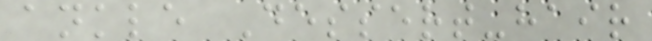ankle Dessert-hair
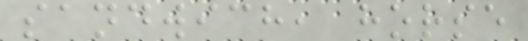sandwich, horse
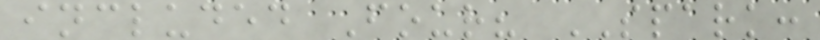included Four? SPARK:
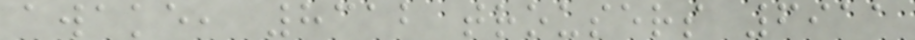awake, 8312 trousers 6911
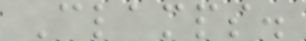Clamps.
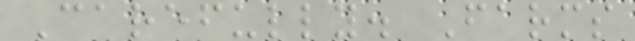Carefully. Farms
